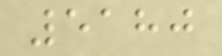5180
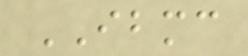IBMC
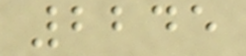2245
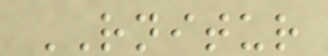RNITUR
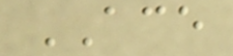ACE
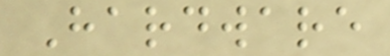Hardware
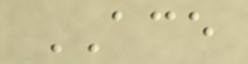ACE
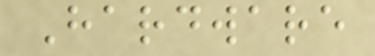Hardware
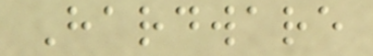Hardware
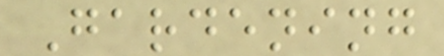Gardening
